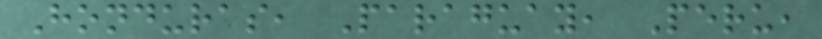Honduras, Paraguay, Peru,
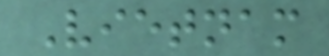Vietnam
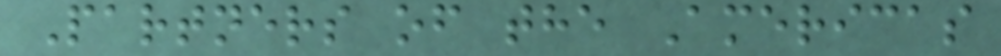Partners of the Americas
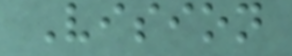Vision
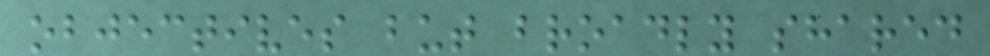objectives but broadly shared
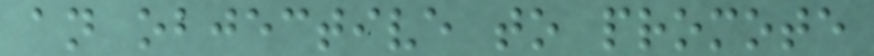an objective to promote
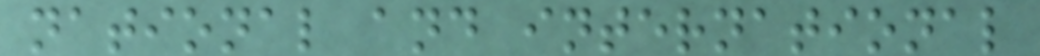national and international
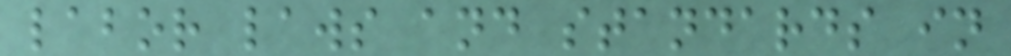labor laws and standards in
